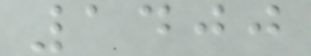1400
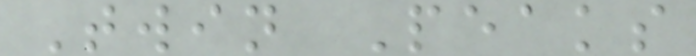Twin Peaks
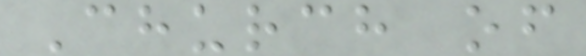Church of
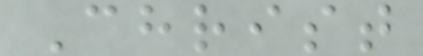Christ
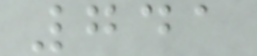741
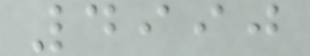4990
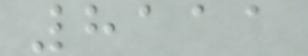8111
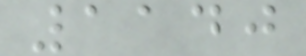1140
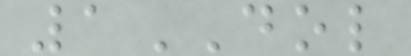1DOL
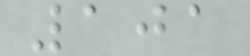101
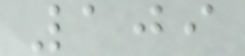109
